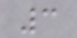3
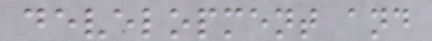development and
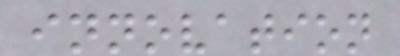innovation
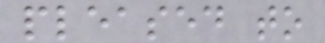pleased to
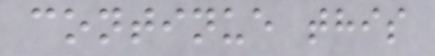continue this
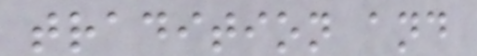tradition and
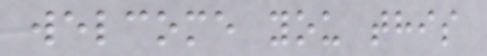welcome you this
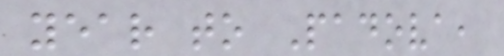year to Padova,
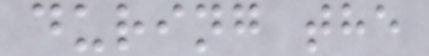during the
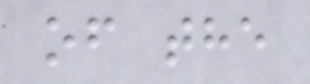of the
